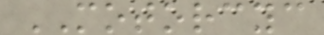MOTORCYC
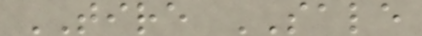TIRE SALE
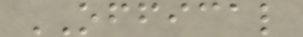OFFICAL
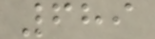689
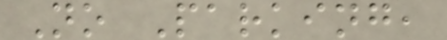No Parking,
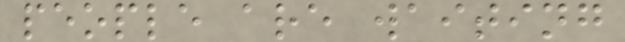people are waiting
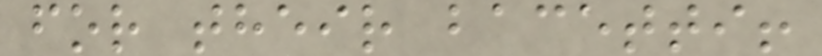for their bacetti!
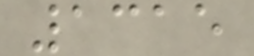1315
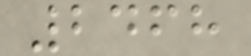2468
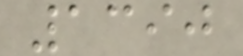1390
